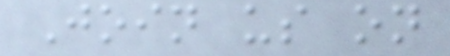Join us on
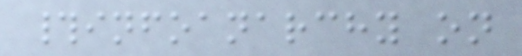#infoanarchy on
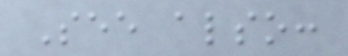See also:
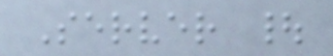Server |
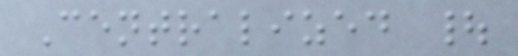Centralized |
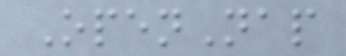OpenNap
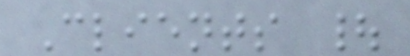Clients |
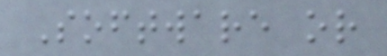Software or
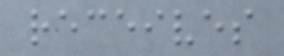receives
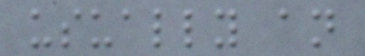usually an
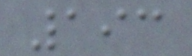193
